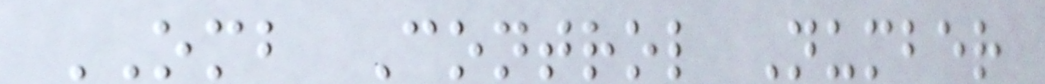OMB Control Number
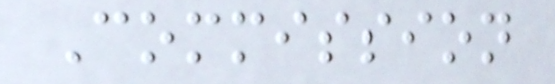Commission
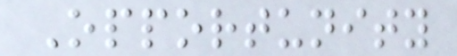Opportunity
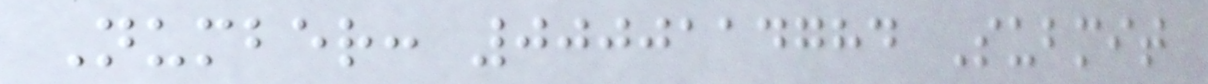Number: 0000114784 Submit
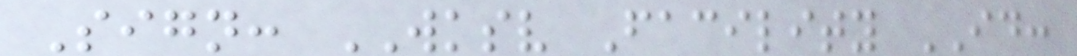Sign: WKSV Facility ID:
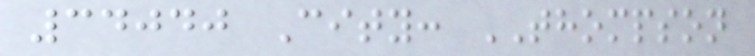34040 City: THOMPSON
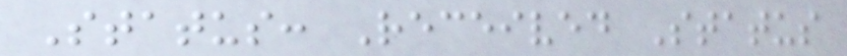Status: Received Status
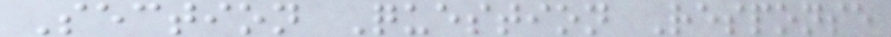Section Question Response
